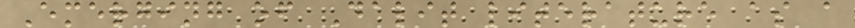Emerging of Dalit literature as a
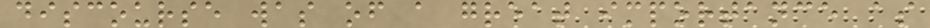discourse was of a great importance as
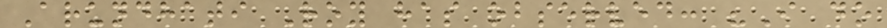Arundhati Roy has observed: "I do
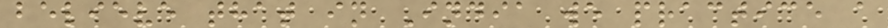believe that in India we practice a
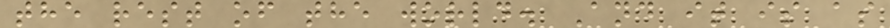the rest of the world. And it is as
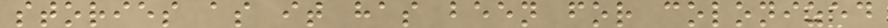stories as it has been for colonized
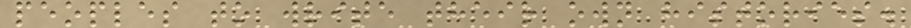peoples to write their own histories.
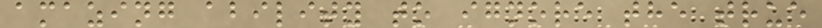amazing ability to ignore the true
